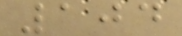104
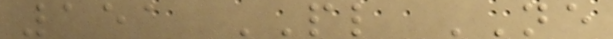151 PL NE
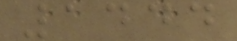1444
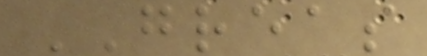GREAS
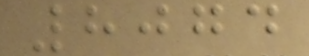8074
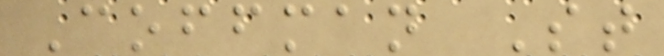Coffman St
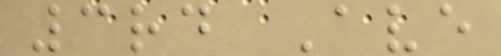3rd Ave
